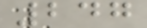247
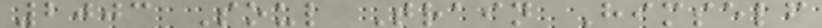2003 Soul Train Himself
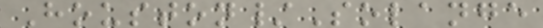Houston/Solange
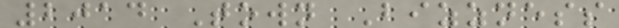2014 Town Bizzness
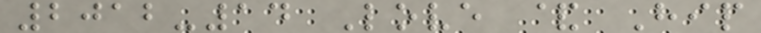2012-14 Love & Hip
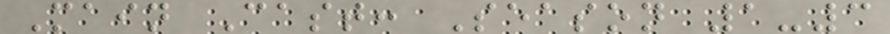Main Cast: Season 1-3
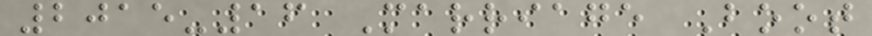2015-16 Marriage Boot
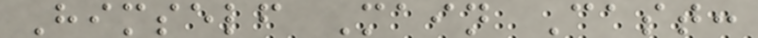Himself Main Cast:
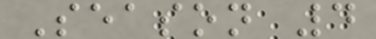Season 4
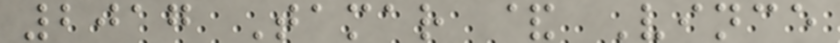2017 Tamar & Vince
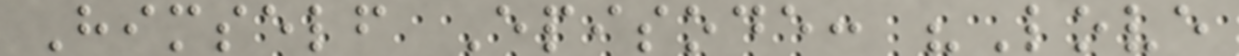Himself Episode: "Love
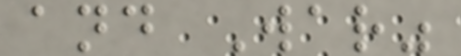and War"
